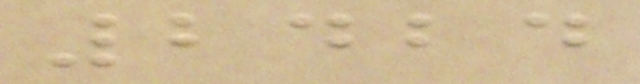2424
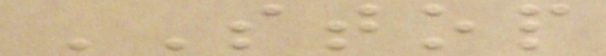STOP
